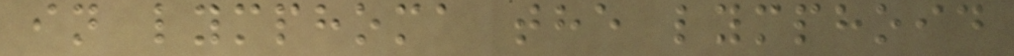in lymphoma the lymphoid
